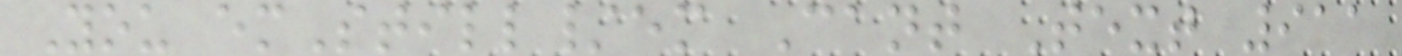You emStill/em Cant Text 911
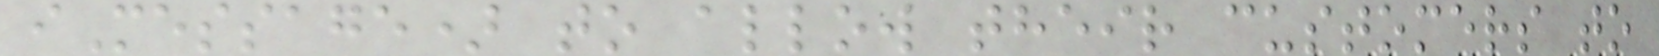iMessage) to allow their customers to
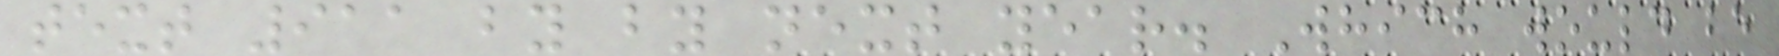text 911 by by next year. Which would be
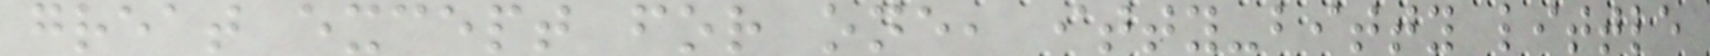great except for one, itty-bitty little
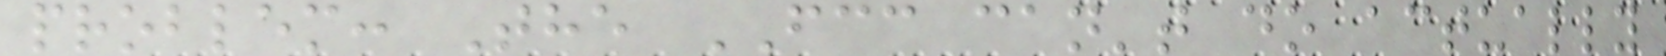problem: The FCC can't do actually
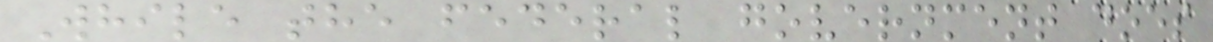While the federal government does
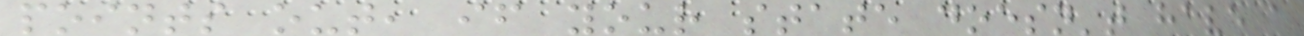points out, if your state doesn't have a
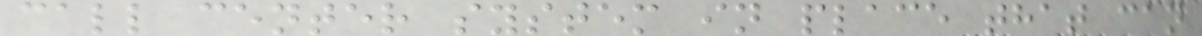call center system in place that can
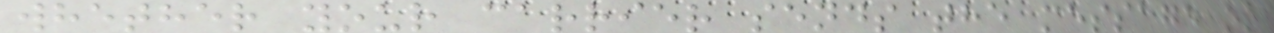whether your carrier sends the message or
